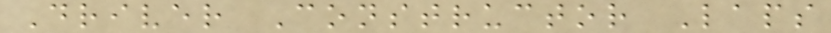Driver Constructor Laps
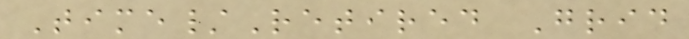Time/Retired Grid
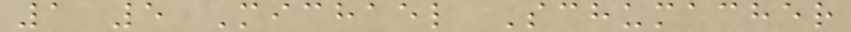1 5 Michael Schumacher
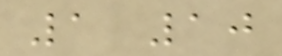1 10
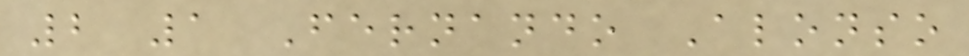2 1 Fernando Alonso
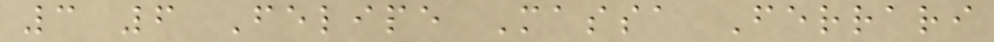3 6 Felipe Massa Ferrari
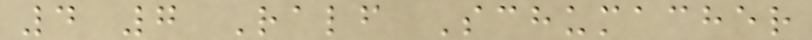4 7 Ralf Schumacher
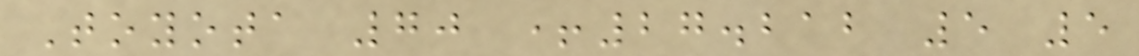Toyota 70 +27.212 5 5
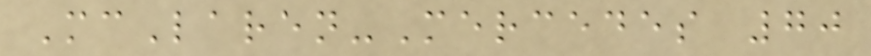McLaren-Mercedes 70
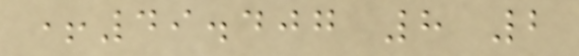+49.407 8 2
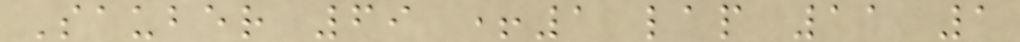Sauber 69 +1 lap 11 1
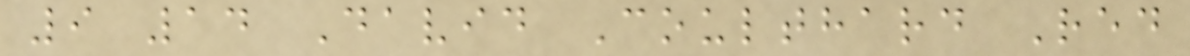9 14 David Coulthard Red
